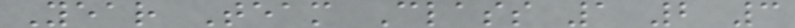Year Team Class 1 2 3
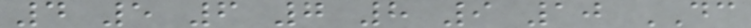4 5 6 7 8 9 10 DC
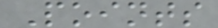Points
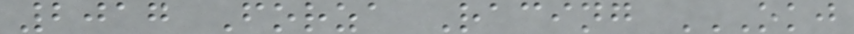2017 Forza Racing OKJ
